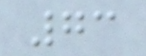73
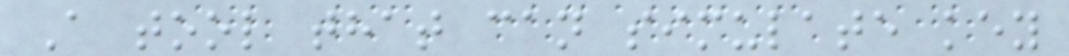A tool that can simulate key
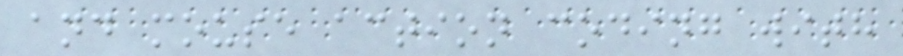and mouse action coding with
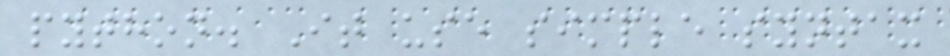python. It use simple syntax
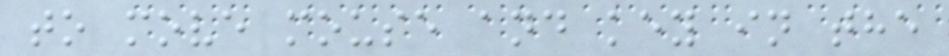to move mouse and key in the
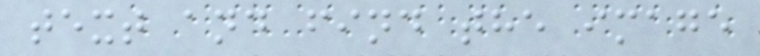text and find the image
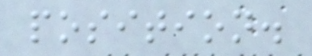position.
